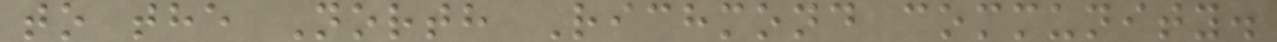to the North Richmond community.
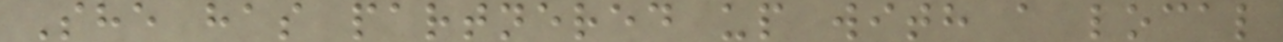She has partnered up with a local
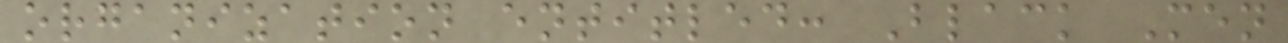organization entitled: Black Men
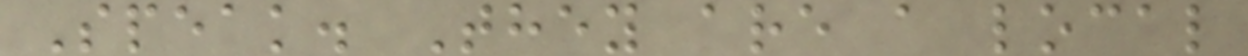Speak. They are a local
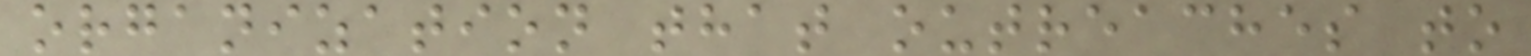organization that outreaches to
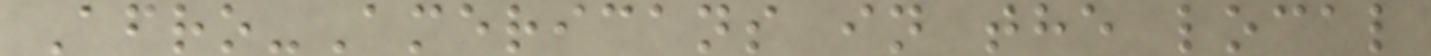Afro-Americans in the local
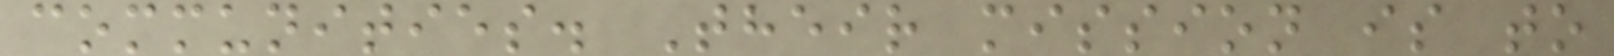communities. Their mission is to
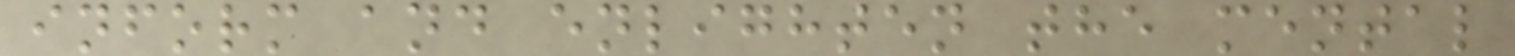inform and enlighten the mental
